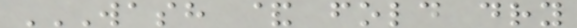WASH & FOLD DRY
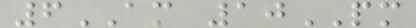6AM 10PM
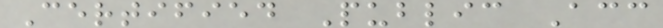Certified Public Acc
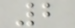2
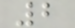2
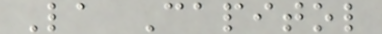La Capitol
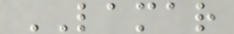LAMAR
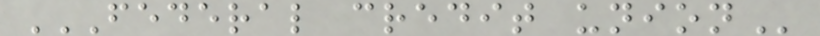FEDERAL CREDIT UNION
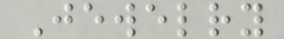Jewelry
